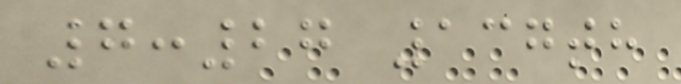7:27 137th
